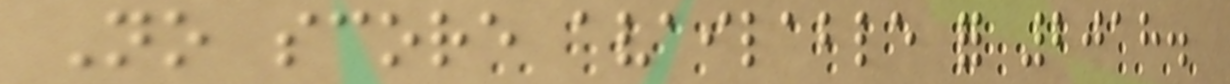No score available for 2018.
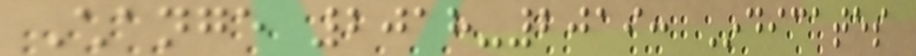Change 2018-2019: Indicates
